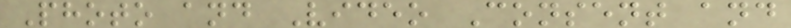Photo and Video Consent and
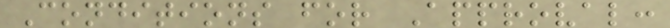Conditions for Approval:
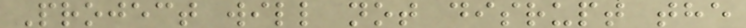Project will not disrupt the
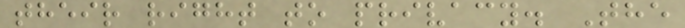their right to privacy. The
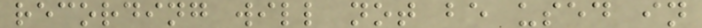recording will not be used in
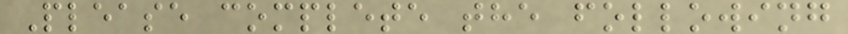Please complete the following
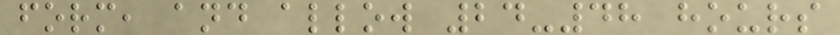form, and allow 24-48 hours
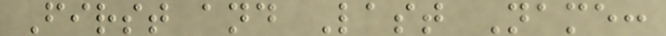First and Last Name:
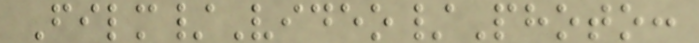Film/Video/Photo:
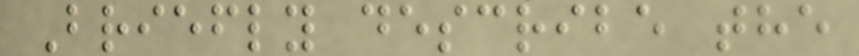Briefly describe the
